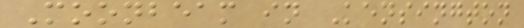Moonbeam in Kensington
